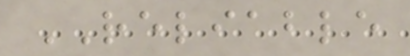RELIABLE
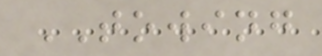TOWING
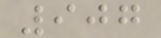907
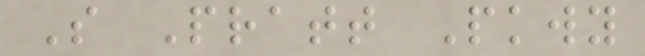S Pratt Pkwy
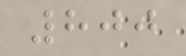800
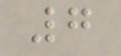7
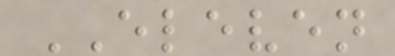ELEVEN
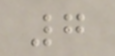7
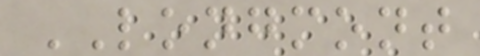LONGMONT
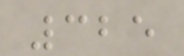325
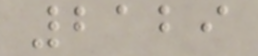2129
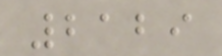2129
